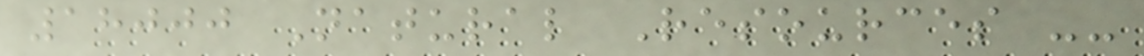18000 Natural Resources --
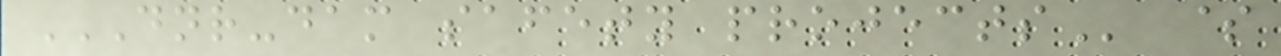DNR-DAM SAFETY PROJECTS $
